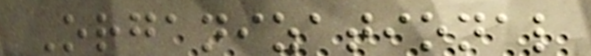Organizational
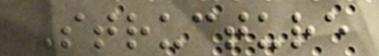Structure
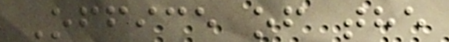Office of the
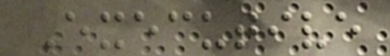Executive
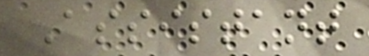Assistant
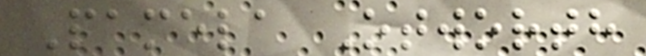Pamela Otworth
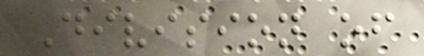Division of
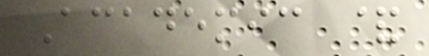Academic &
